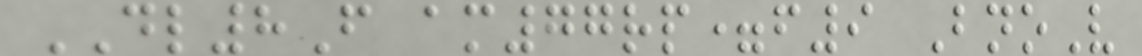DL8F am77rp=f9 BnoV
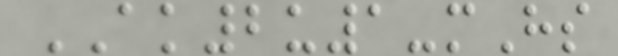AK2u1-mHs
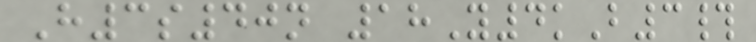H3s40n 18Y4kB3#
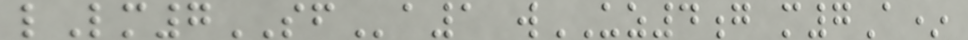lLm7SFa1 wUZ4g m7A*
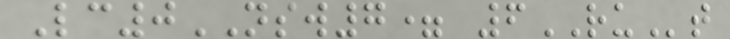Lc0NSW7= 6RUt
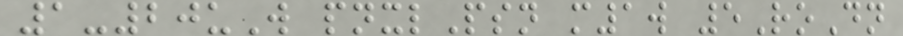1-20uW pnxlPsn m1w 5RoDn
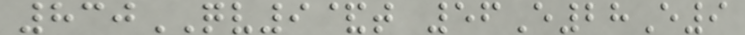830QV9&t 56E28E9
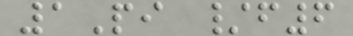1Pi /f6
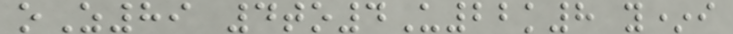oZ89 4to4U22k8 y*i
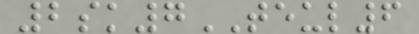2sk7TEUL6
